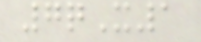7qX1
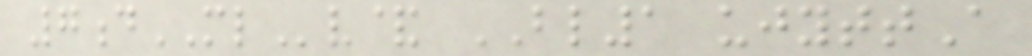7dMLv& BL1 ujyttA
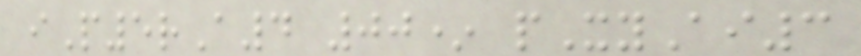iP5rA4 00* pXyAi3
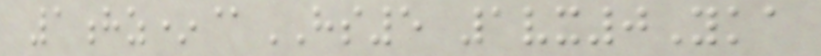1hz*@HS5 1vx0Yka
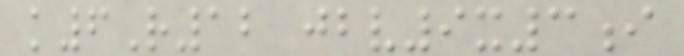k6R12 jbv9x3i
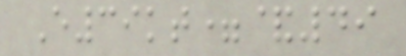E39kt=&49
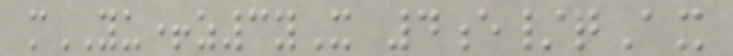mYU+z3yX 4e/qAx
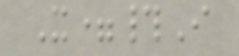X=#I
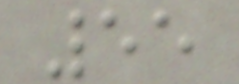55
